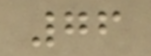76
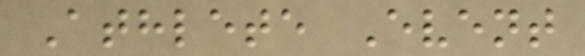Athlete Event
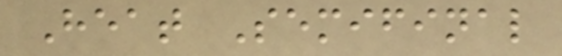Heat Semifinal
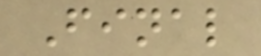Final
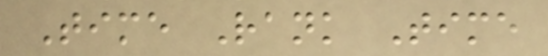Time Rank Time
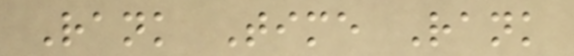Rank Time Rank
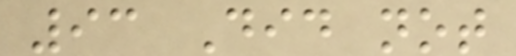93 Did not
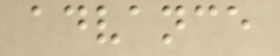advance
